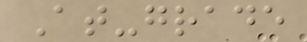At-grade
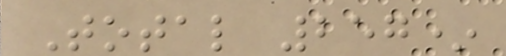Total 257*
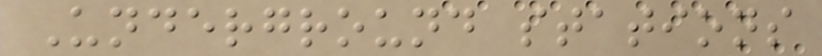Underground stations
